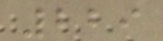229
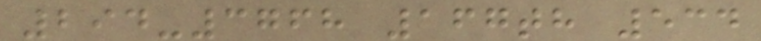294-3768 167th 534
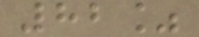82%
